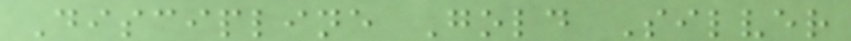Discipline Gold Silver
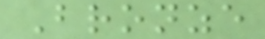Bronze
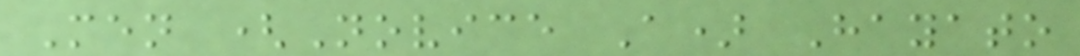Men (Novice A) Hayato
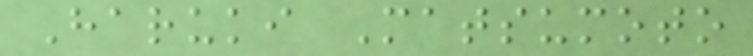Haruki Matsumoto
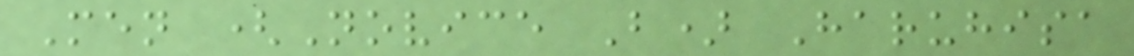Men (Novice B) Haruhisa
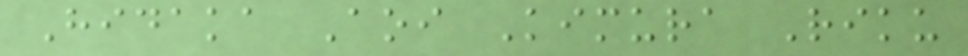Hidaka Aoi Kimura Riku
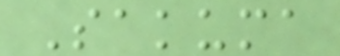Sakuma
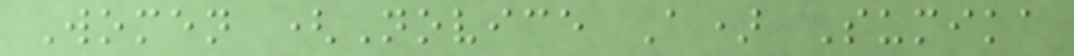Women (Novice A) Sumika
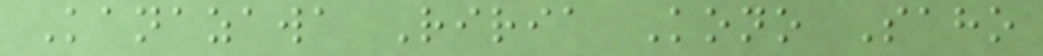Kanazawa Riria Kono Saho
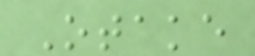Otake
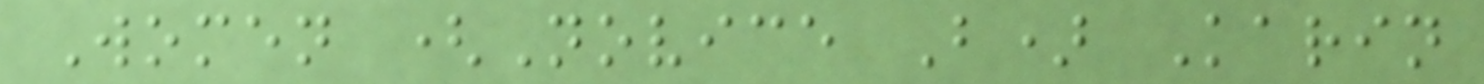Women (Novice B) Karin
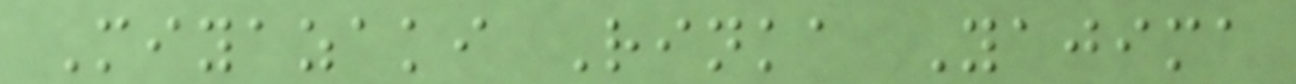Miyazaki Rinka Yajima
